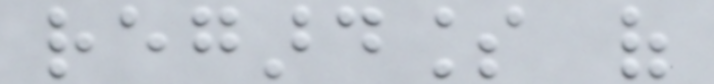regardless of
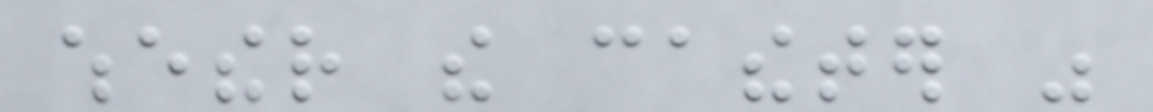whether the catheter was
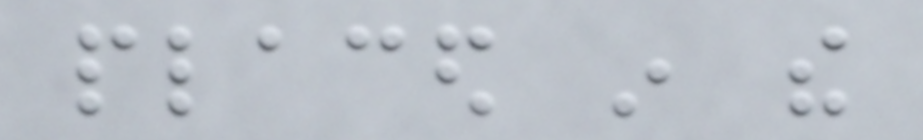placed in the
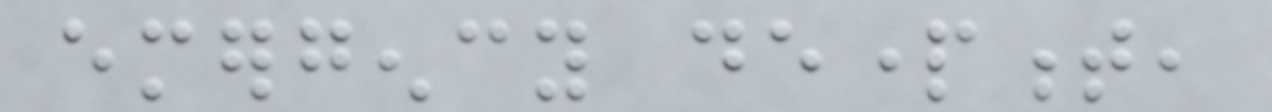emergency department,
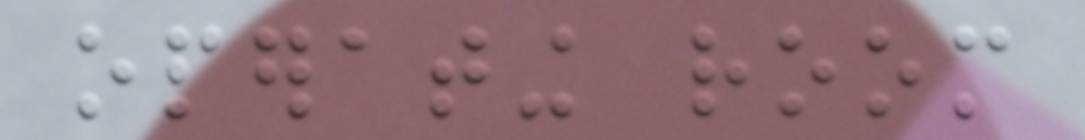operating room
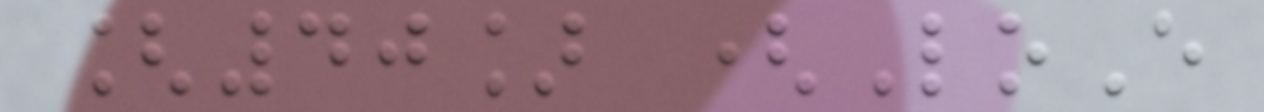[40] (LoE
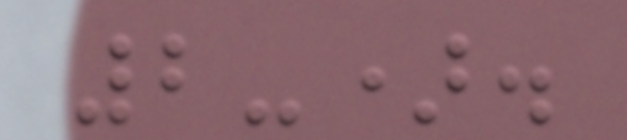2-).
